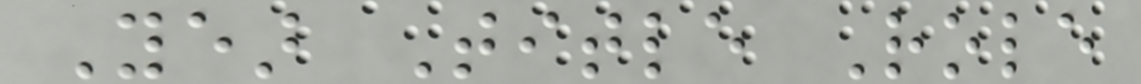Year Title Role
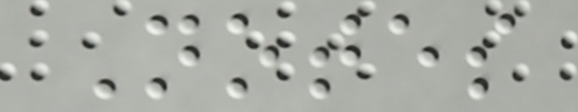Notes
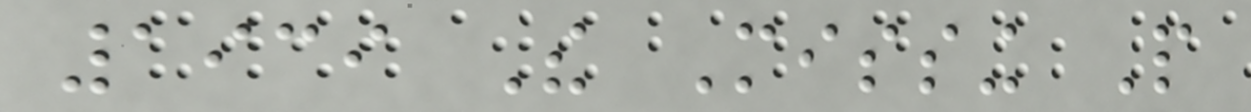1939 The Missing People
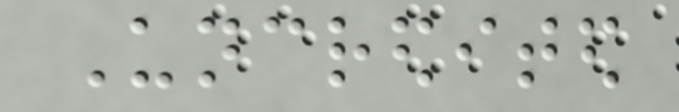Uncredited
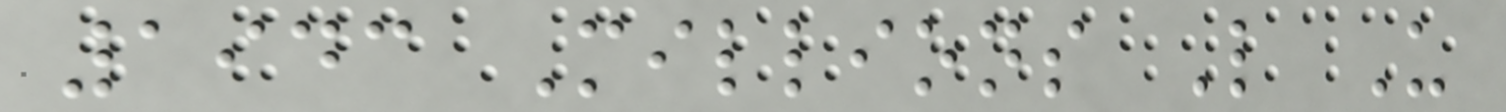1943 Millions Like Us
